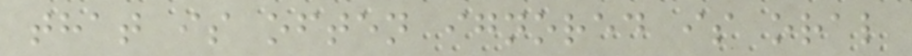that is often ignored is oral
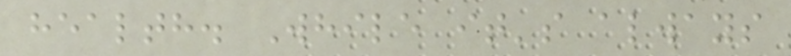health. While it's always
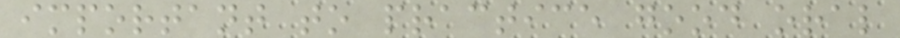important to practice good oral
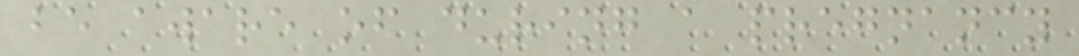be aware of during a pregnancy
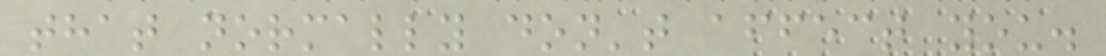that normally don't affect you.
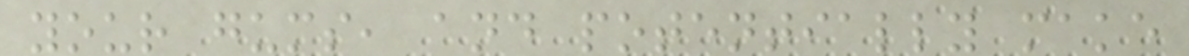your gums, and potentially make
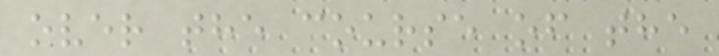over the course of the
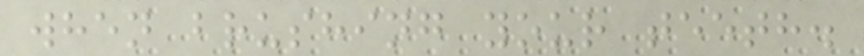when brushing your teeth.
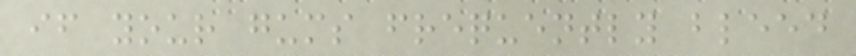if your gums frequently bleed
